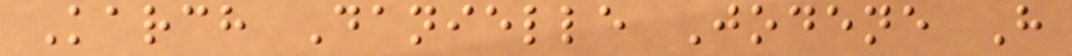Karch Danielle Jodene H
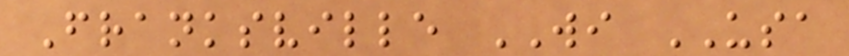Franksville WI USA
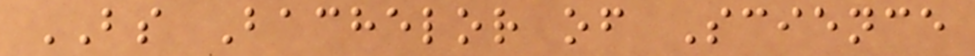BS Bachelor of Science
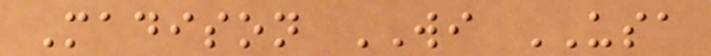Madison WI USA
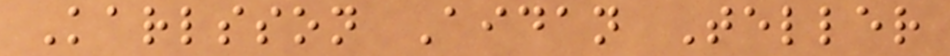Karlsson Aidan Teller
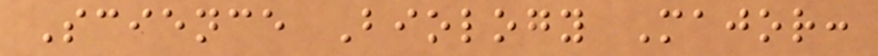Science Biology Major:
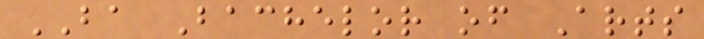BA Bachelor of Arts
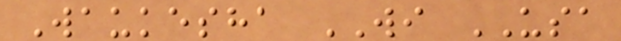Waukesha WI USA
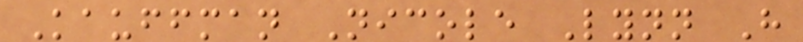Kauffman Nicole Lynn H
